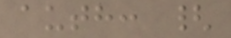auth: {
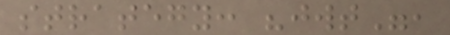strategy: "jwt",
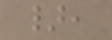},
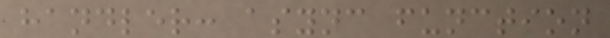handler: async function
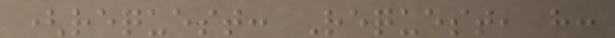(request: Request, h:
